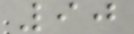90
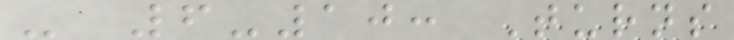- 6-10: Turns
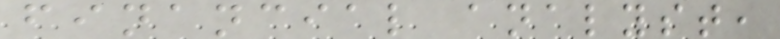financial analyst,
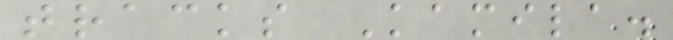tracks Kamila.
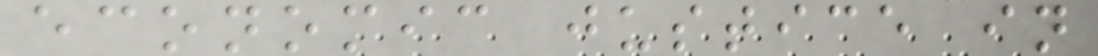economic justice in
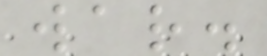war.
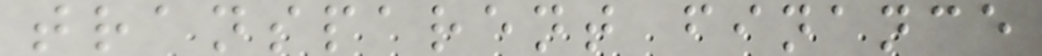transparent finance
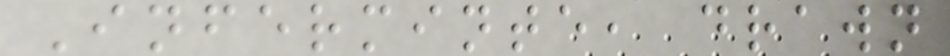Inferminte, drawn
